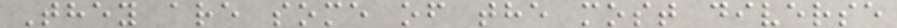They are some of the most diverse
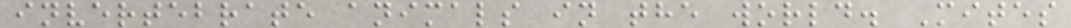invertebrate animals in the world. Mites
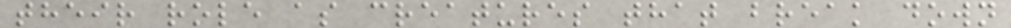their role as creatures that break down
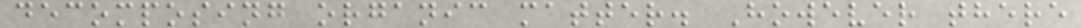decomposing organic matter. However there
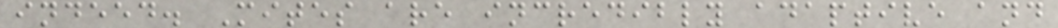indeed. Mites are incredibly adaptive and
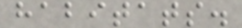habitats.
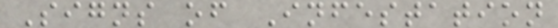Signs of Infestation
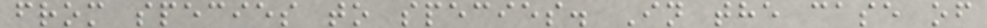from species to species. In the case of
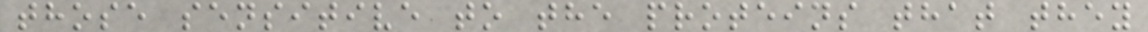those sensitive to the proteins that they
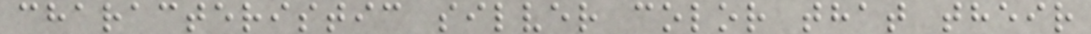characteristic silver color that their
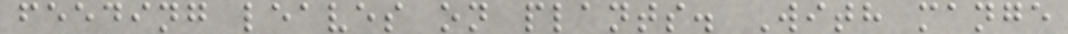feeding leaves on plants. With mange
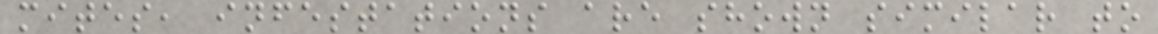mites, infestations are shown similar to
